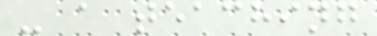- a teaching
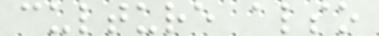culture also
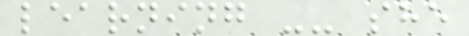learning -- she
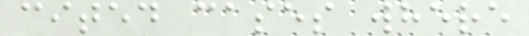cited cases where
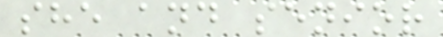she and senior
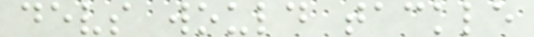devs would tackle
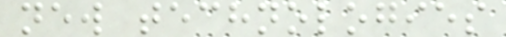new technologies
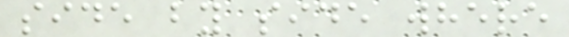side by side where
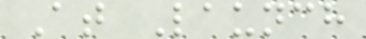At Launch
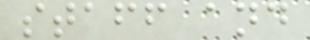staff and
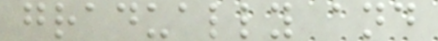gradually and
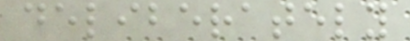deliberately
